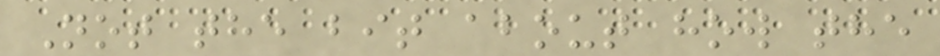Not the bit about how the
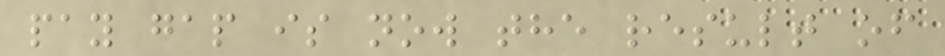pay gap is now the result of
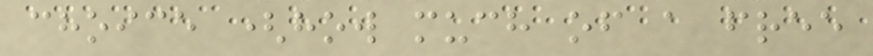choice (how much of a free
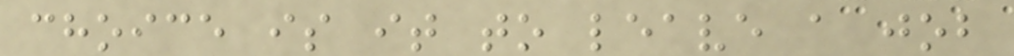choice is it to leave a job
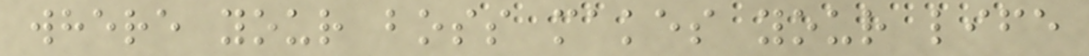where your boss makes your life
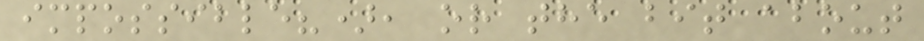impossible?), or the bit about
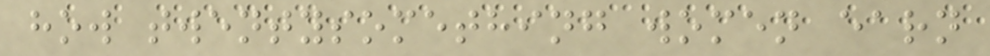how twentysomething women earn
